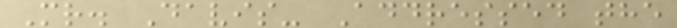Mr. Davis- Addressed the
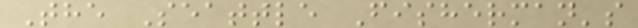The Seattle Fisherman's
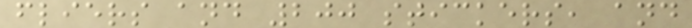fliers and 200 stickers, and
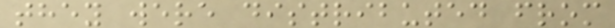they were distributed from
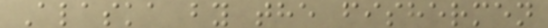Alaska by the fishermen
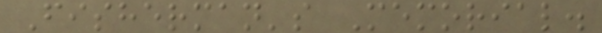Fisherman's Memorial.
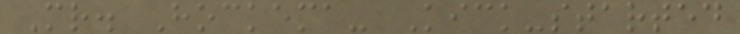Mr. Hockema- Kick-started
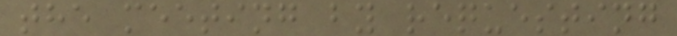the meeting by requesting
